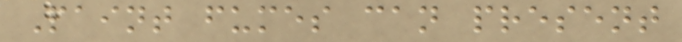Paint fumes can present
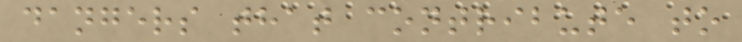dangers that contribute to
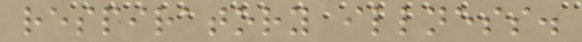respiratory illness.
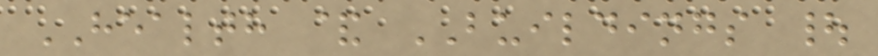HEALTH & BUILDINGS |
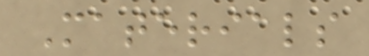Materials
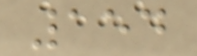154
